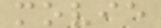movie
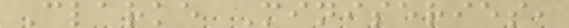Clarke Miniseries,
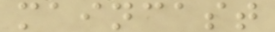maincast
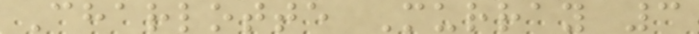Charlotte Murray 3
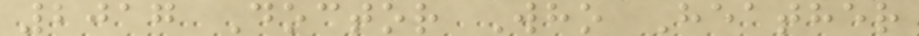2017 Doctor Who Heather
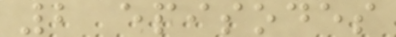2 episodes
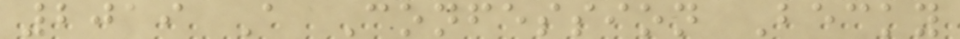2019 A Confession Becky
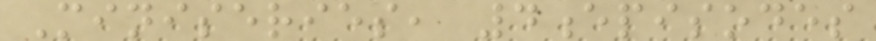Miniseries, 4episodes
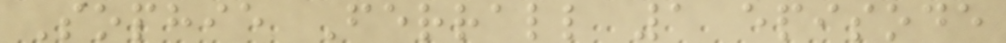Sophie Ferrall 1 episode
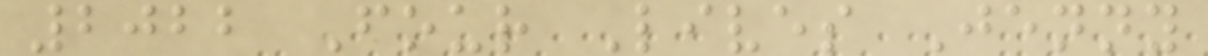2022 Four Lives Jenny
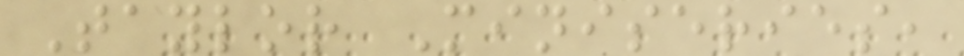Taylor Miniseries,
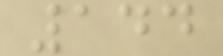144
